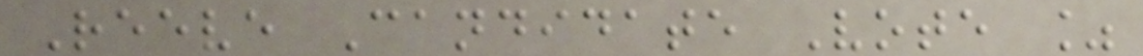Reeve Candidate Vote %
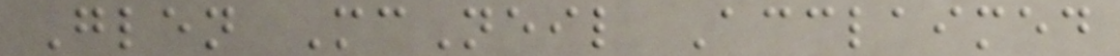Glen McNeil Acclaimed
